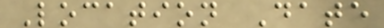Location Date
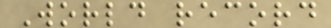World record
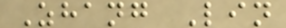Zhang Lin
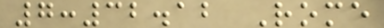7:32.12 Rome
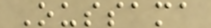Oussama
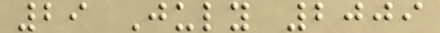29 July 2009
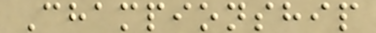Championship
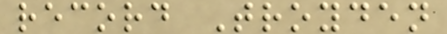record Troyden
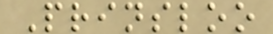Prinsloo
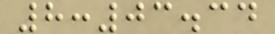8:03.34
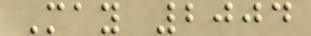May 2004
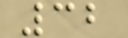32
